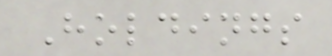Holdings
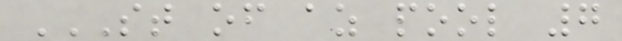ST OF AZ POOL 7
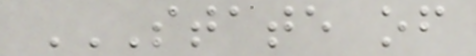STATE OF
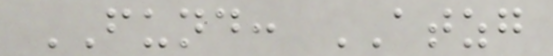FUND: ATZG
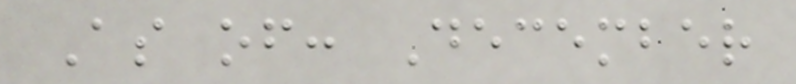As of: December
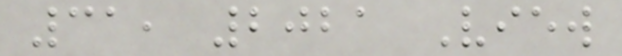31, 2021 View
